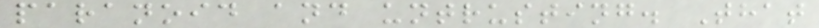paranoid and untrusting. That
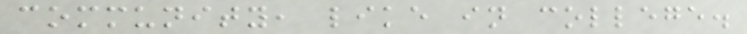community, like in college.
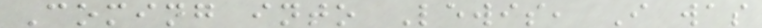Coming into Lewis, I was
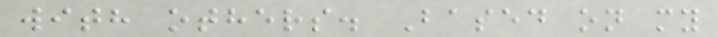with others. Based on my
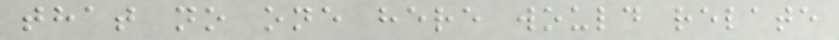that no one here would relate
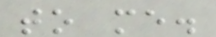to me.
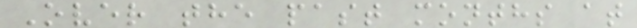Over the past months at
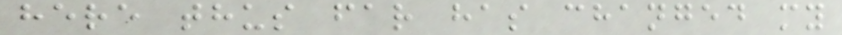here thus far has changed my
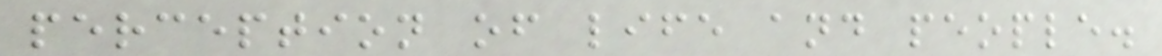perception of life and people.
